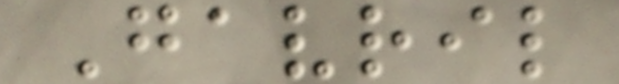Gavril
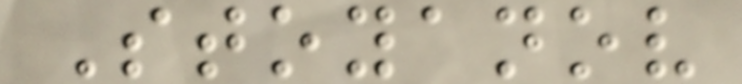Stoyanov
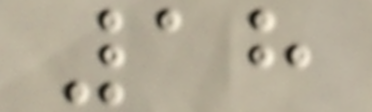18
